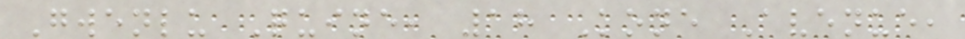Gwenlu Quine, 18 Kone Avenue,
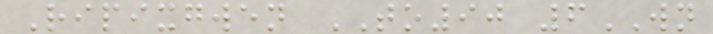Ripixgwen TO90 6WN
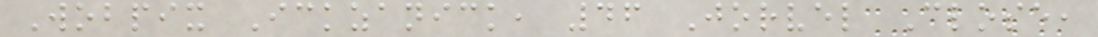Wobpix Ickzanick, 46 Jorvel Close,
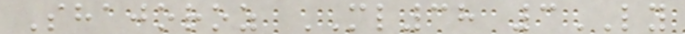Shajoroz ML38 3LY
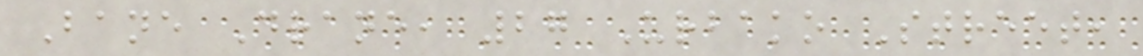Bane Drane, 27 Urbako Street,
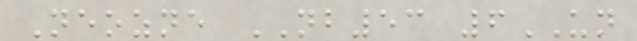Neozne NB53 6UN
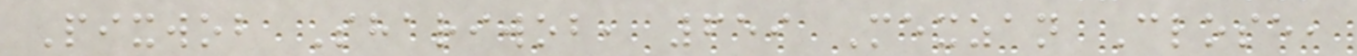Pixwob Shariwob, 659 Mexzan Close,
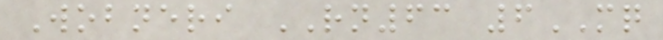Wobneri RN63 6MQ
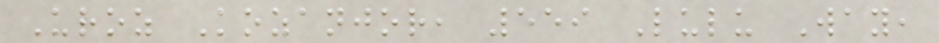Uroz Kozanjor, 559 Lulu Way,
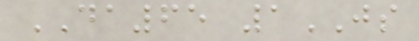DA65 1JS
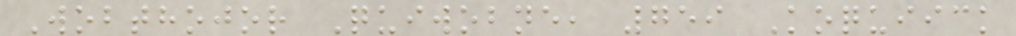Wobthojor Quiwobne, 759 Koquiick
